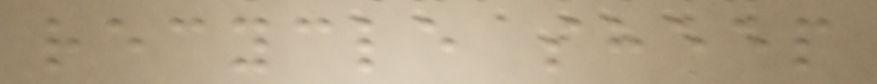recycle sheep
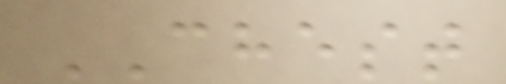CHEST
